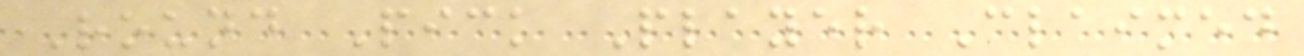Round Pick Player Claimed
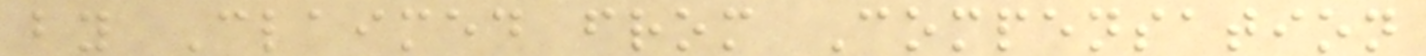by Claimed from Compensation
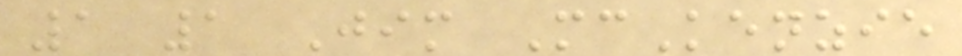1 1 Jim McKenzie
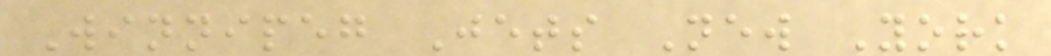Winnipeg Jets New York
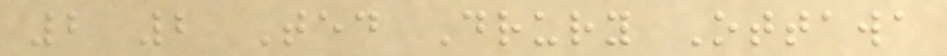2 2 Ted Drury Ottawa
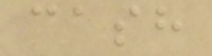cash
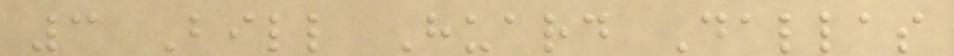3 Bill Huard Dallas
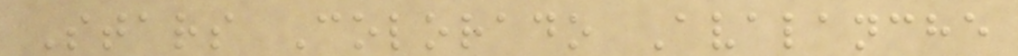Stars Colorado Avalanche
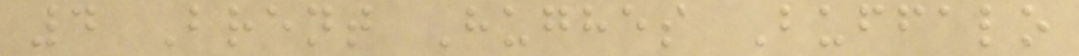4 Brent Hughes Buffalo
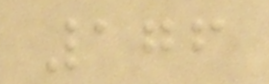176
